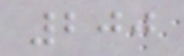200
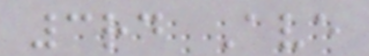3rd Ave
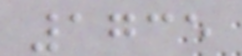1735
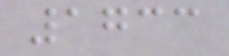1733
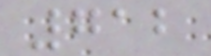712
